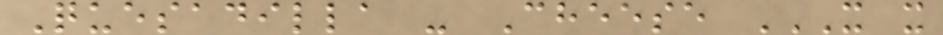Quesadilla - Cheese X X
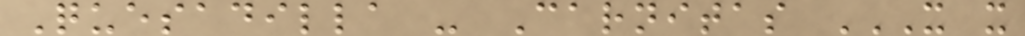Quesadilla - Carnitas X X
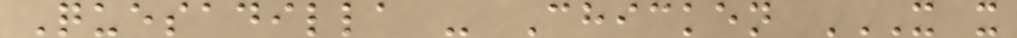Quesadilla - Chicken X X
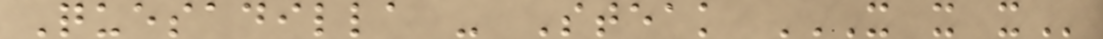Quesadilla - Steak X X X
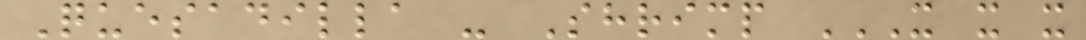Quesadilla - Shrimp X X X
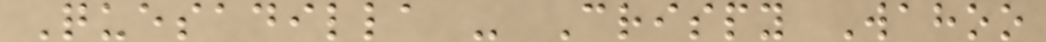Quesadilla - Crispy Wahoo
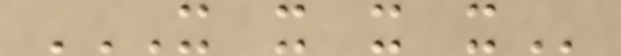X X X X
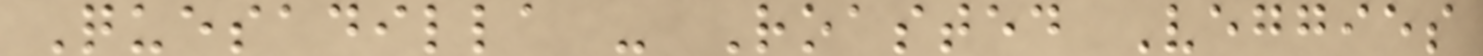Quesadilla - Roasted Veggies
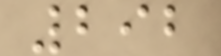292
